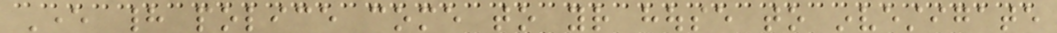Ever had police come to your house to investigate
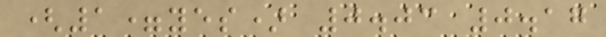(1=yes) 0.03 0.17
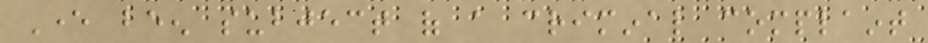Ever been subject of a criminal complaint
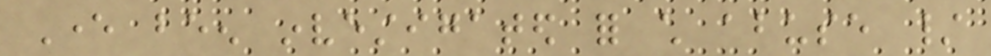Ever been investigated for child abuse /
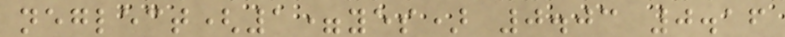neglect(1=yes) 0.03 0.16
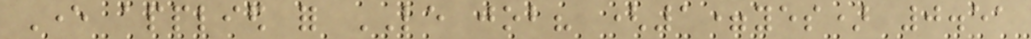Ever applied for LE job? (1=yes) 0.51
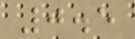0.5
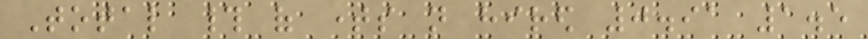Total # of times not hired 0.91 1.5
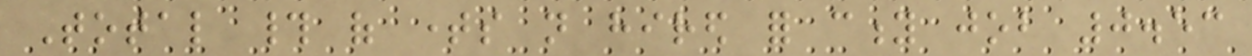Total # of times not hired for city job 0.53
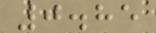0.85
